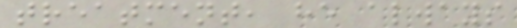treatment, he always
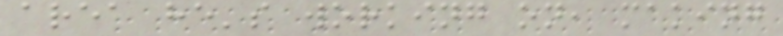area he's working on, making
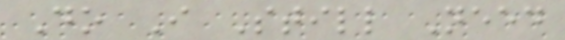Do I Still Need
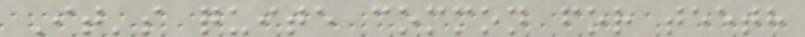It's quite common for teeth
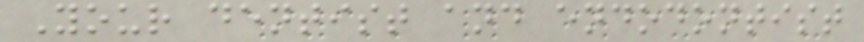Your dentist and endodontist
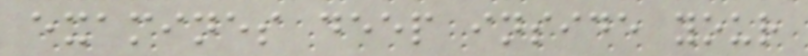examines deep inside your
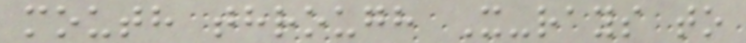mouth through X-rays to
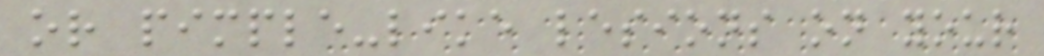or pimple-like lesions on your
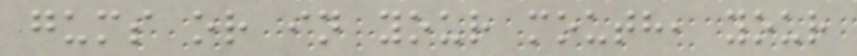gums or in your mouth, your
